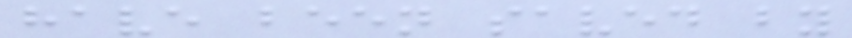have been saved by
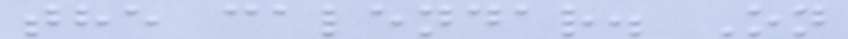the calendar. On
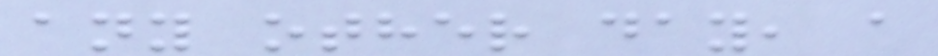any other day, a
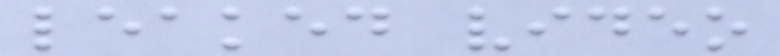leaked video
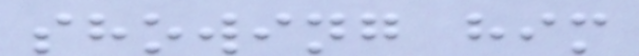showing him
